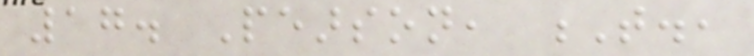17. Pearson, T.,
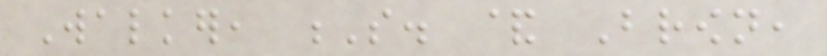Walker, S. & Brown,
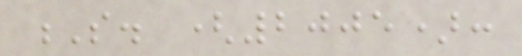S. (2005):
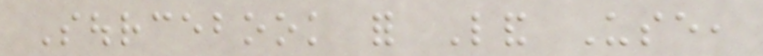Sourcebook for Land Use,
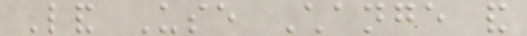Land Use Change and
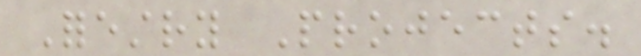Forestry Projects.
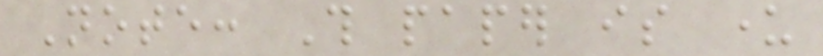Note: This paper is under
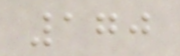170
